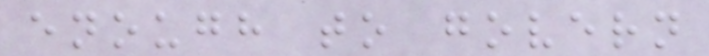enough to govern
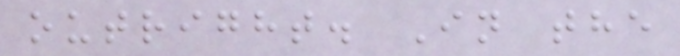outright. In the
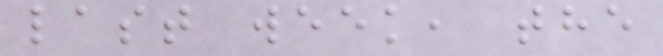last week, the
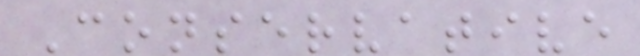Conservative
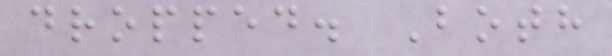dropped. Both
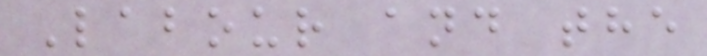Labour and the
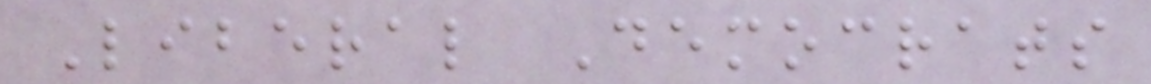Liberal Democrats
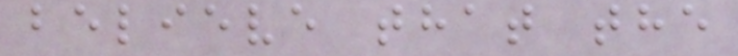believe that the
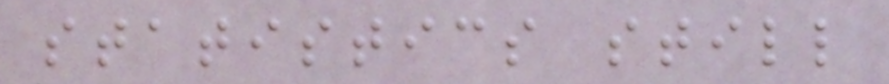statistics still
